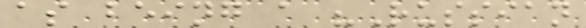as being a "Russian
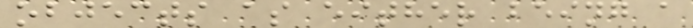objects as either being a
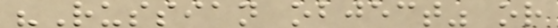"Russian object" or
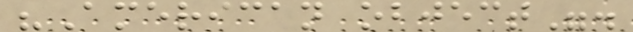"American object".
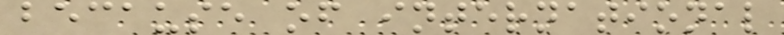because of international
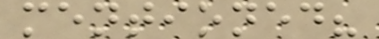mentioned?
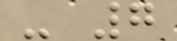- 7
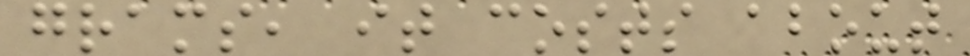grams, it costs about
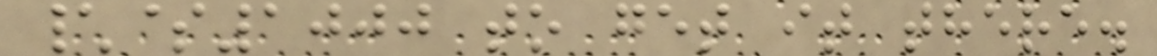\$1000 to get it there.
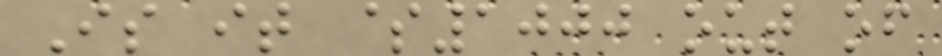Is it $1000 out of
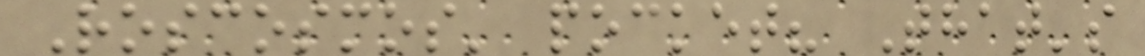Roscosmos' pocket? That's
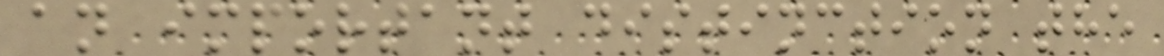an important distinction the
